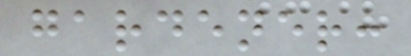gardener:
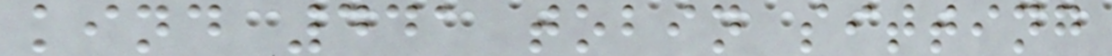kind 441 tobin sitting
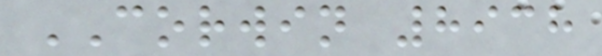CORWIN 8938
